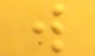w
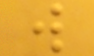w
